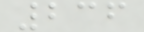236
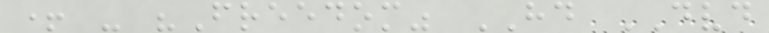+ - "Freedom" HD DVD
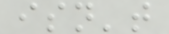isn't
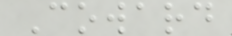Coward
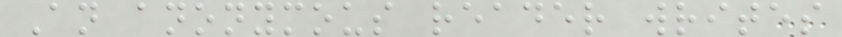An anonymous reader writes
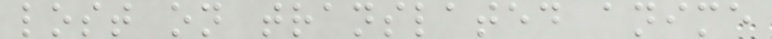lost on translated anime
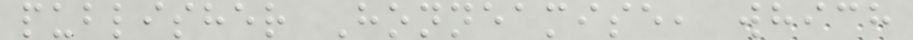publisher Honneamise, which
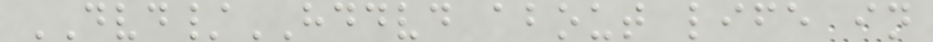DVD/HDDVD about life in
